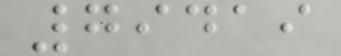79419
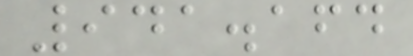941.164
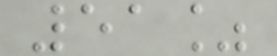51%
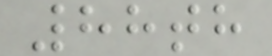88th
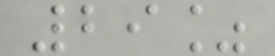29%
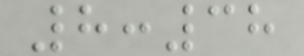8:38
